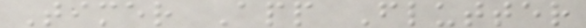Timer App Flutter
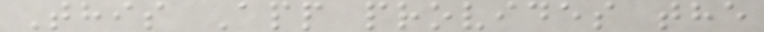This App provides the
